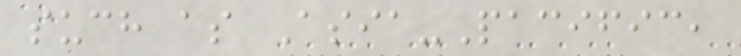such as Asia-Pacific,
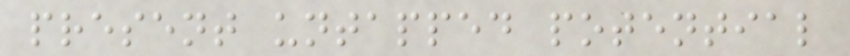present untapped potential
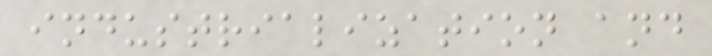industrialization and
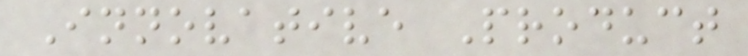Innovative Product
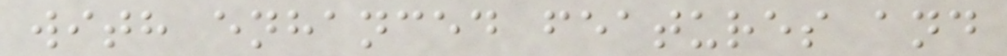with enhanced features and
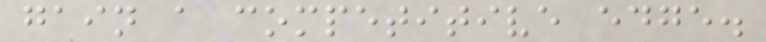gain a competitive edge.
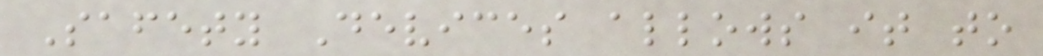Safety Devices allows it to
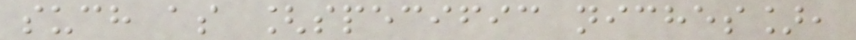such as [specific niches],
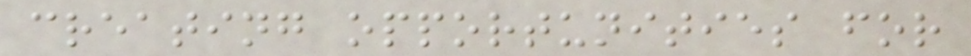creating opportunities for
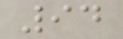94
